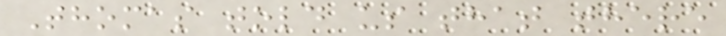Thomas told us that there
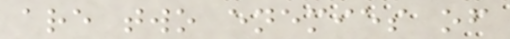are two enemies of
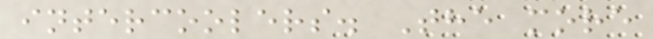intercoolers. The more
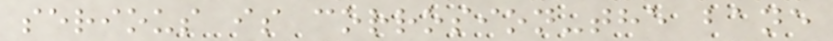serious is corrosion-the bane
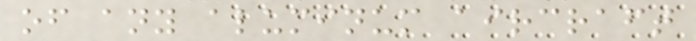of any aluminum aircraft
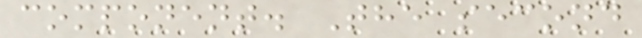component. The second
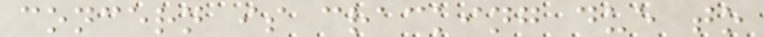concern is cracking due to
